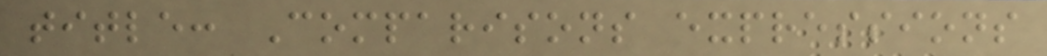title: Comparisons expressions
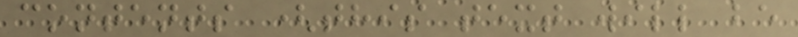contents (this text will be
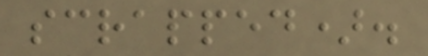scrapped).
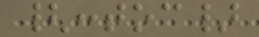{:toc}
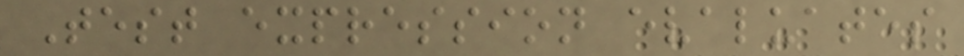Test expression evaluates
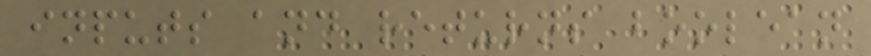inputs and returns boolean
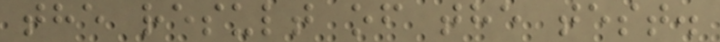the result of the test.
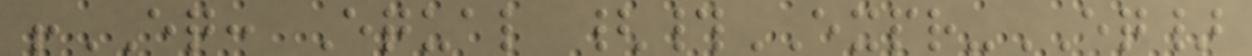!EQ: Equal {#EXPR-EQ}
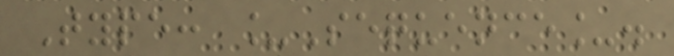Type: _Sequence_.
